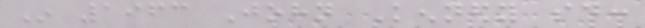In 1963 John Kennedy said:
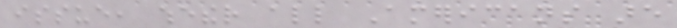issue, whether all Americans are
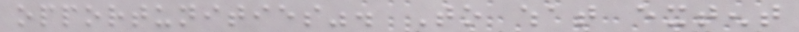opportunities". To what extent
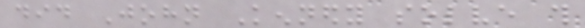did John Kennedy solve this
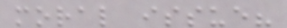moral issue?
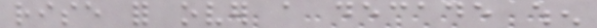rise for over a decade when
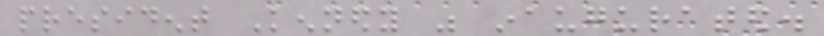president Kennedy was inaugurated.
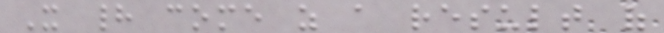It had come as a result of
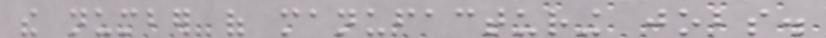the number of manufacturing jobs.
